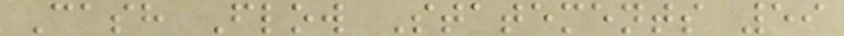Cash Flow Statements 59
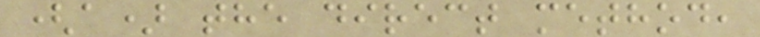(a) the direct method,
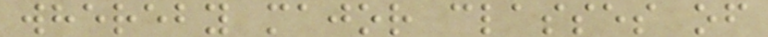whereby major classes of
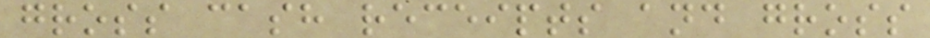gross cash receipts and gross
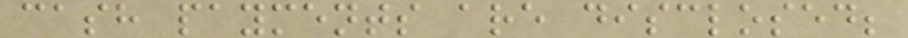cash payments are disclosed;
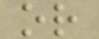or
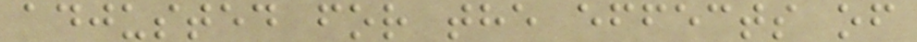adjusted for the effects of
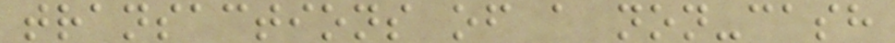transactions of a non-cash
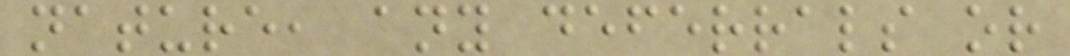nature, any deferrals or
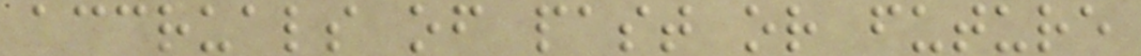accruals of past or future
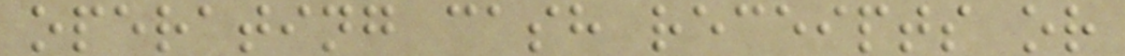operating cash receipts or
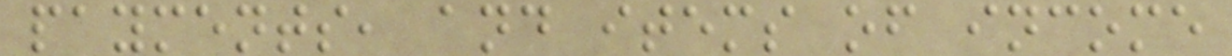payments, and items of income
